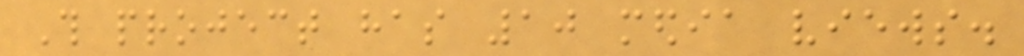This project has 10 media views.
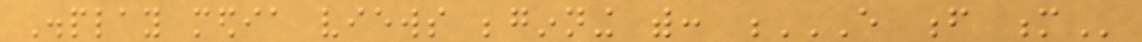Display media views beginning with: E F M
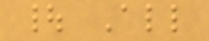| All
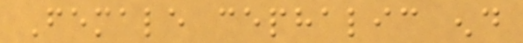Female cephalic end
